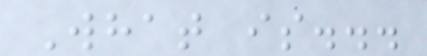What is...
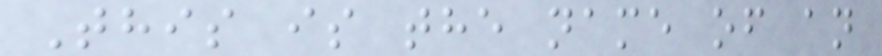This is the name of an
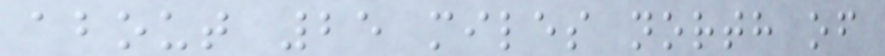about 25 miles north of
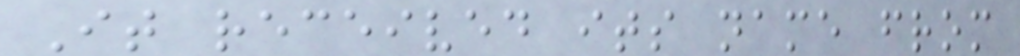It received its name from
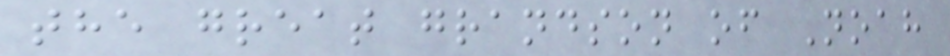the great grandson of Noah
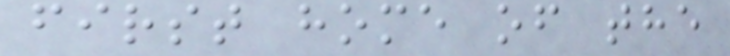first home of the
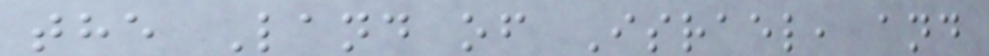the Land of Israel, and
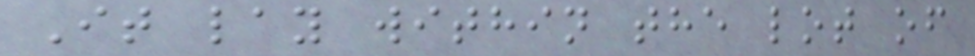It lay within the lot of
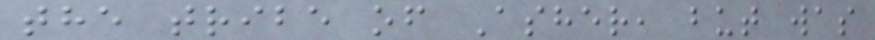the tribe of Asher, but was
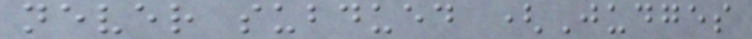never subdued (Judges
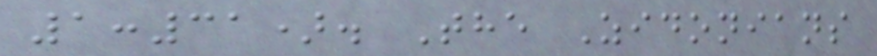1:31). The Zidonians
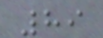89
